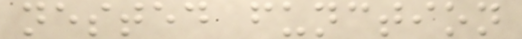nested function
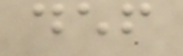def
